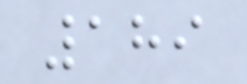189
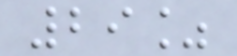29%
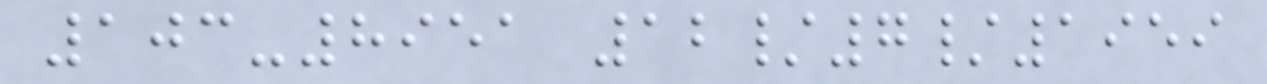103-8951 12/7/1959
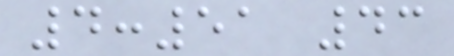4:51 43
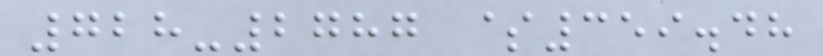728-2787 $359.48
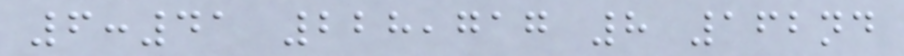6:41 228,717 8 162nd
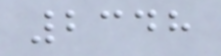2348
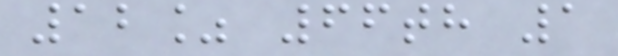12% 66th 1
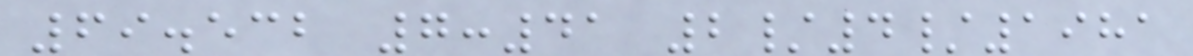69.532 7:41 2/4/1981
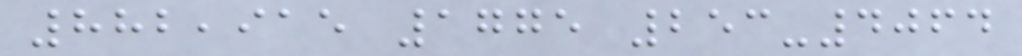882,915 1775 253-4064
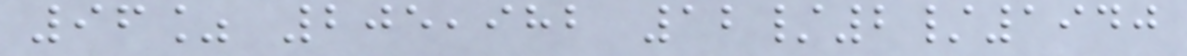96% 205,982 12/2/1940
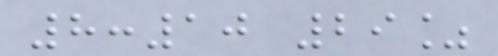8:10 29%
